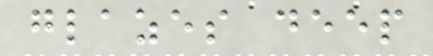glazes deep
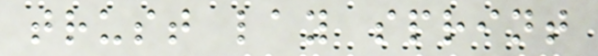trust lay sprint
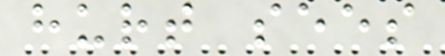hurt sees
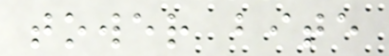tower bite
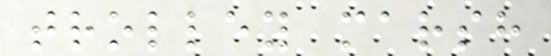trolley marsh
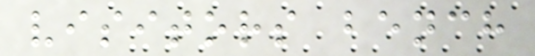visitors bench
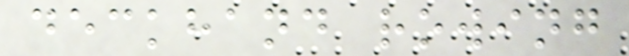deckhand rowing
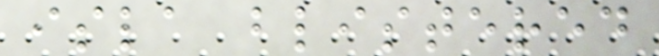isla blistered
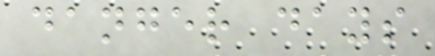danger days
